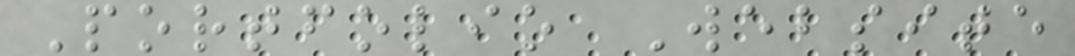Portfolio Website
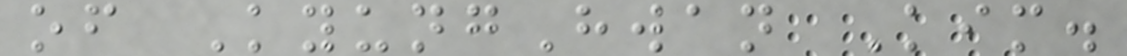of KyungHwan Kim.
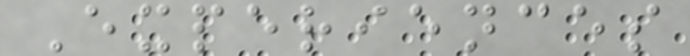Experiences
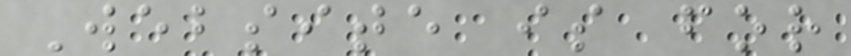Website is for
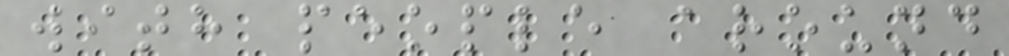with people around
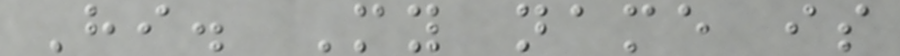Hi. My name is
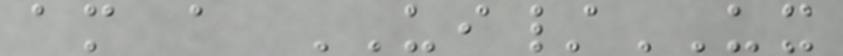am a UI/UX
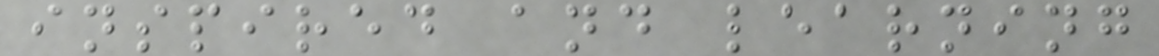inspired and learning
